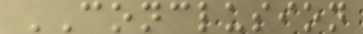CONCLUSION
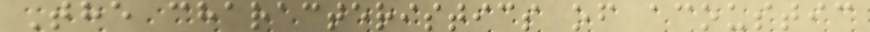The characteristics of acoustic
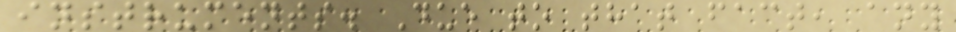instruments. Due to that fact, any
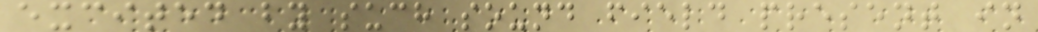excited by such sound field present in
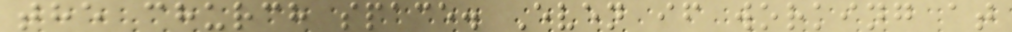the church space. Even if working at
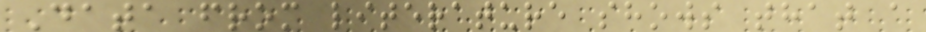Data from literature shows that a
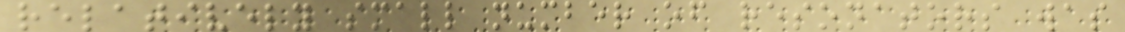relatively small number of resonators was
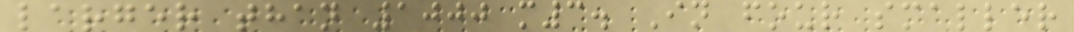larger than 1000 m3. In four smaller
